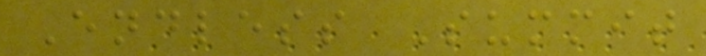Endless Summit
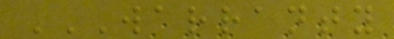WARRANTY
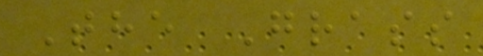The Grass
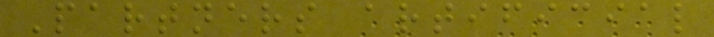Partners artificial
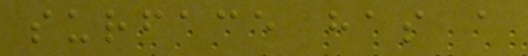surface has a
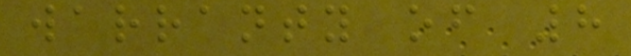warranty of 8
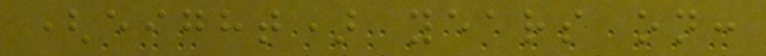(eight) years on:
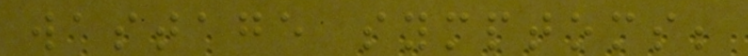wastage symptoms;
